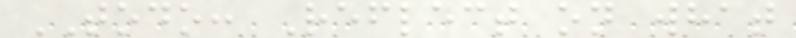TODO: Reflect on what
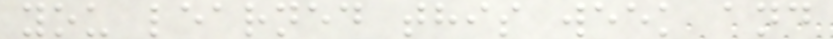you learned this week and
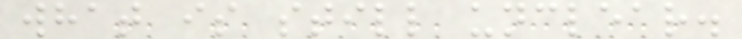what is still unclear.
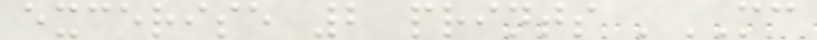excerise 2 prints 'MC
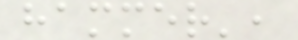hammer',
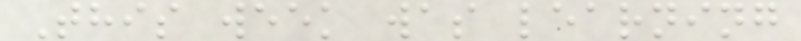This week was learning
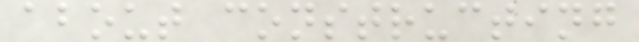about constructing
